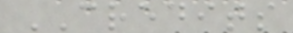CREDITS
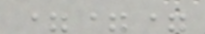===
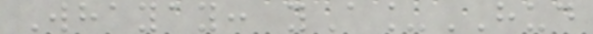Whayay: yA_HUD
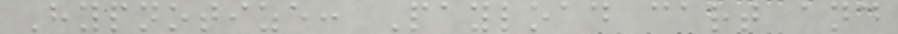Hypnotize: Payload cart and
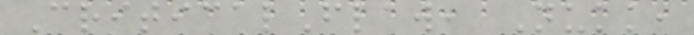CriticalFlaw, Nukk,
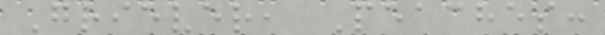Griever, Peaches:
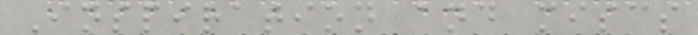Inspiration and miscs
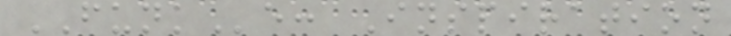FUNKe: Inspiration
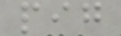pig
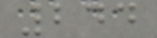244
